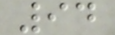94
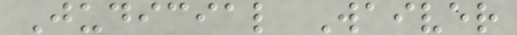Judicial Waiver
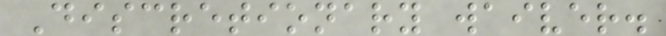Discretionary waiver.
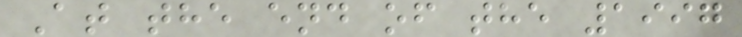At the end of the 1997
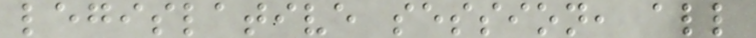legislative session, all
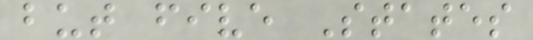but five States
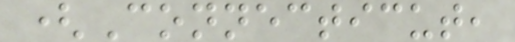(Connecticut,
